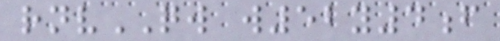rnvQW w52y4f
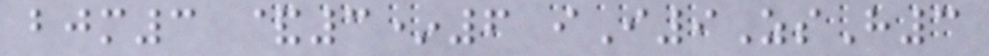bjm3 &3*6 iI9ZsH3
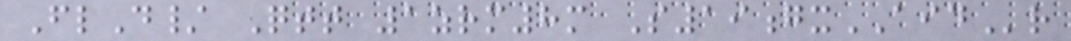FlD/ Qtt 1zrm8m S19gxAIDr
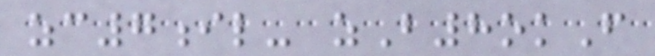zc7il- zB8okF
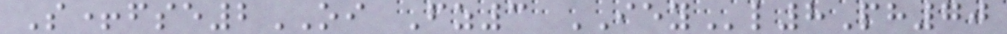S+fse2OI Fz3 IEYl8Ph70
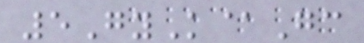5GyK@Gc
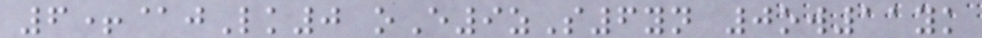6+@jLk0 oE9zS6yn 0ow11yk
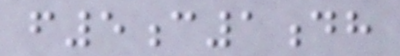f5c1dh
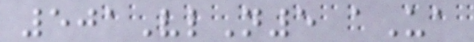501VlN5 aUa
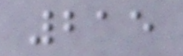215
